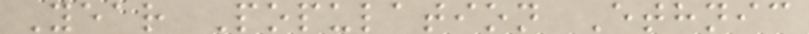Year Population Ethnic
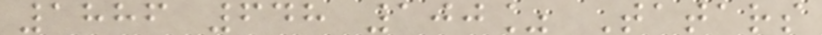1886 648 100% Tatars
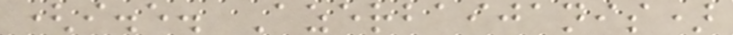(i.e. Azerbaijanis)
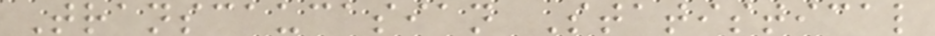Transcaucasian Statistical
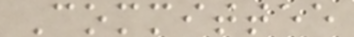Committee
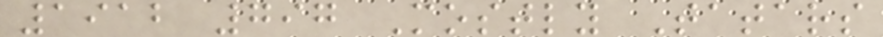1912 797 Mostly Tatars
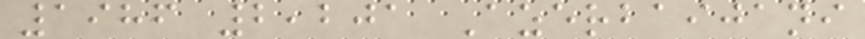1986 2,201 Azerbaijani
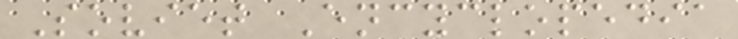Soviet Encyclopedia
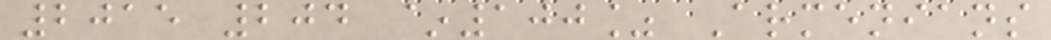2015 204 ~100% Armenians
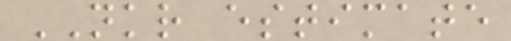NKR estimate
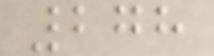278
